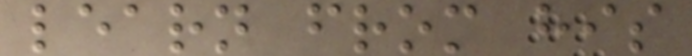learn from his
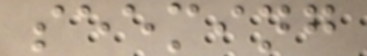seeming
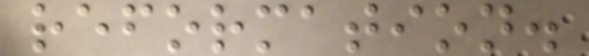reformation.
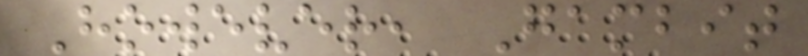However, Gambit
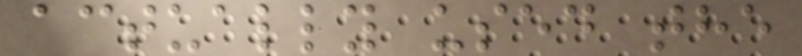actually used the
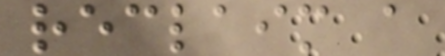reclaim a
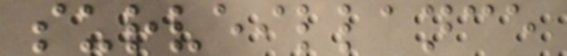surveillance
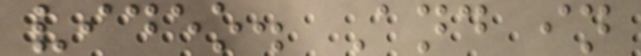video. And in
